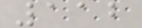112
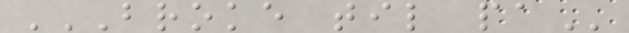BROKE TIL PA
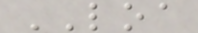LOA
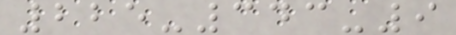225-343-9
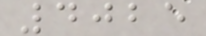4025
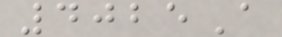4025A
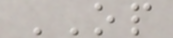OP
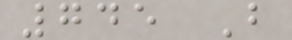745 B
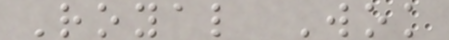Royal Wok
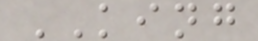KING
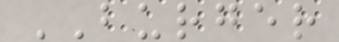BURGER
